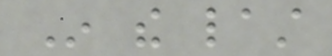In the last
